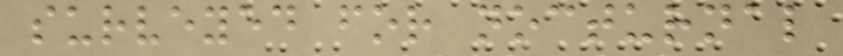surveyed for nocturnal
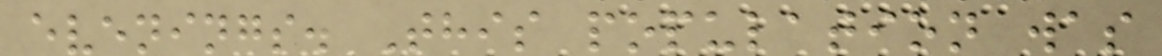evenings. This population was
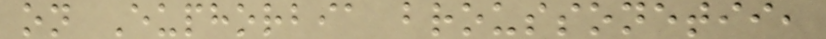on Euphorbia broussonetii,
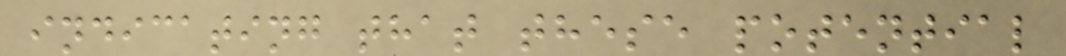indicating that these potential
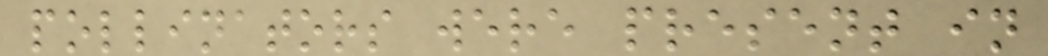pollinators were present in
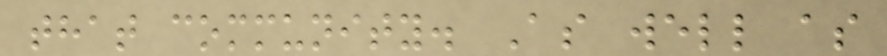that community. As well as
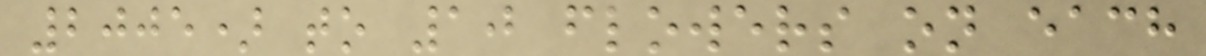2005) to 10 flowers on each
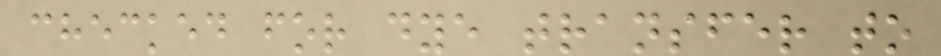checked for dye transfer to
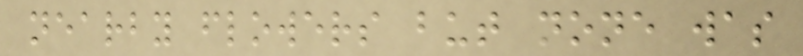nearby flowers but none was
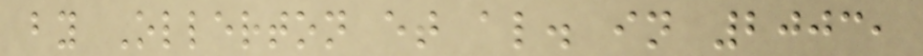by Ollerton et al. in 2003,
